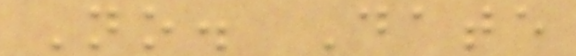No. Date
